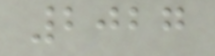2027
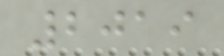2019
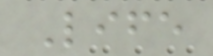Life
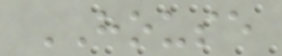HOUSE
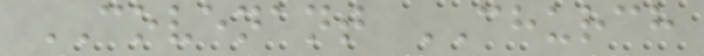COVENANT CHURCH
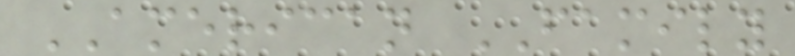AMERICAN FAMILY
